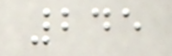245
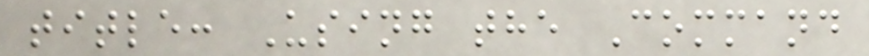title: Using the Command
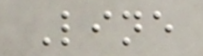Line
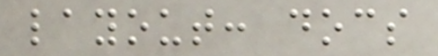layout: docs
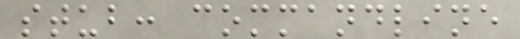stub: commandline
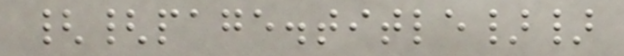{{page.title}}
